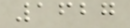1627
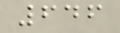646
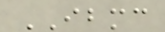IBMC
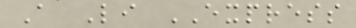A Li EXPRESS
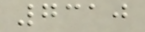7310
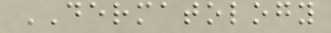DERMATOLOGY
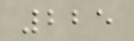225
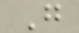G
